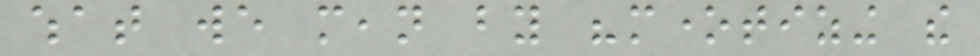what we mean by "monetizing the
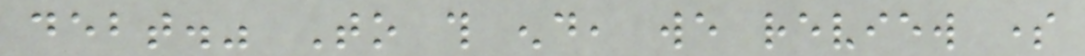debt." To this end, we review some
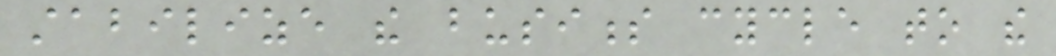stabilize the business cycle to the
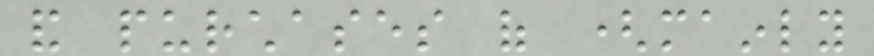and purchases of (mainly
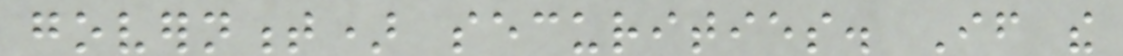government) securities. If the
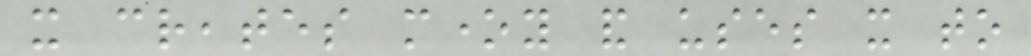it creates money and uses it to
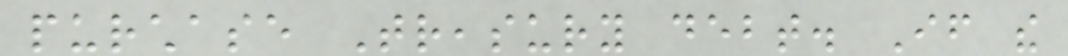purchase Treasury debt. If the
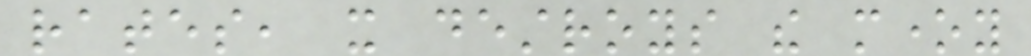rates, it destroys the money
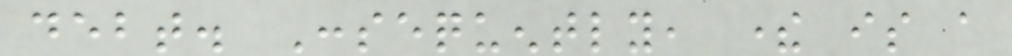debt. Consequently, there is a
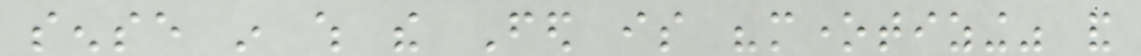sense in which the Fed is "monetizing" and
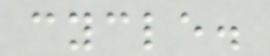cycle.
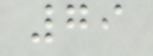79
